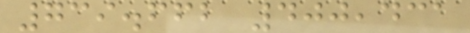739.662 400,431
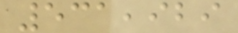531,929
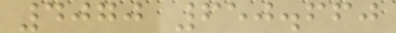4070 650.660
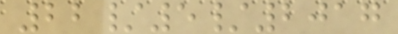22/5/2017
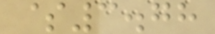$3.78
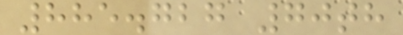885.727 70th
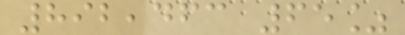892,463 65%
